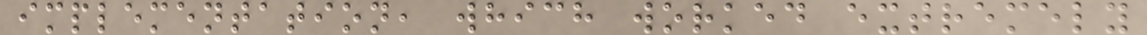implementation, which worked extremely
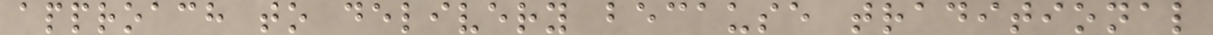approach to delivery because traditional
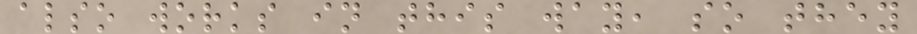also works in this way, so they
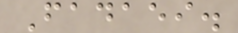Fadaei.
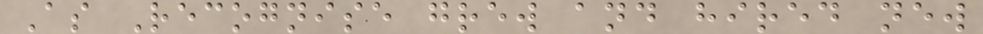As Recognise grew and hired new
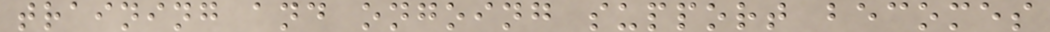training and ongoing support becomes
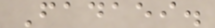Fadaei.
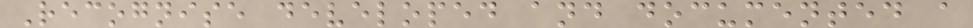Recognise developed and documented a
